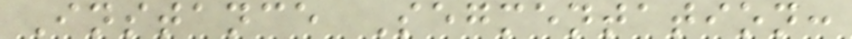Instance Segmentation:
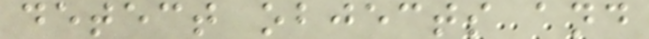detect objects and
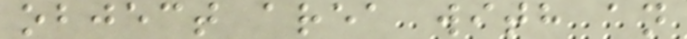object area with an
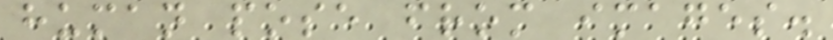human pose from images.
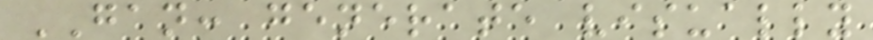GAN: generate visually
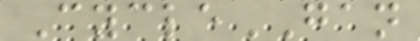CycleGAN
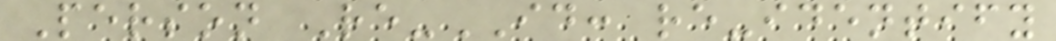Person Re-ID: re-identify
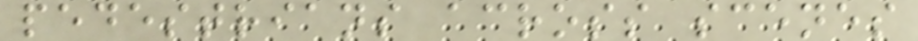pedestrians across scenes
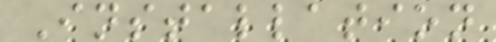Installation
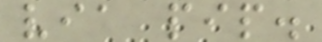via pip.
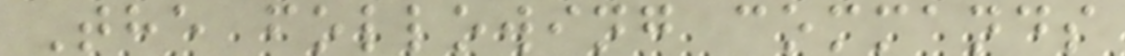The following commands
